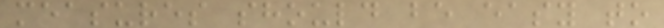measures should be easy to
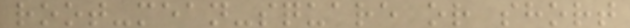root-mean-square or short
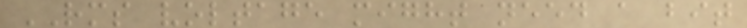RMS voltage might need a bit
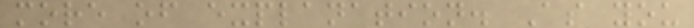more of explanation. As you
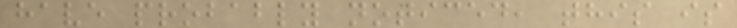have probably noticed, this is
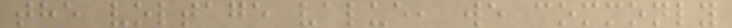the voltage value, we commonly
